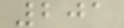201
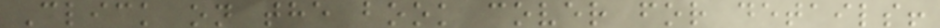Click on the book cover for details!
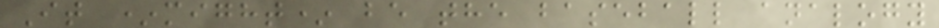It *might* be the baseball analogy
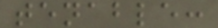tenable:
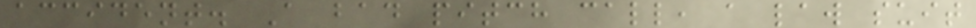accident. A bad pitch call, a law suit
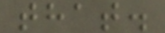that.
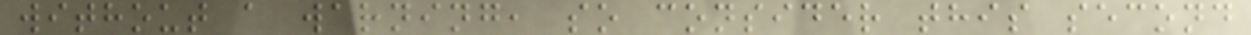without a warning, so consider this second
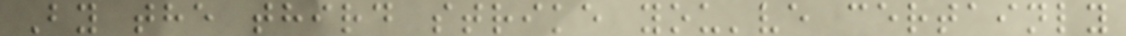By the third strike you've certainly
